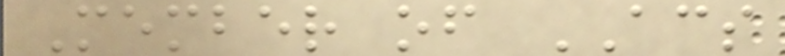Member of ACS
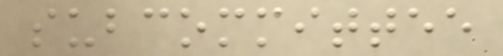subcommittee
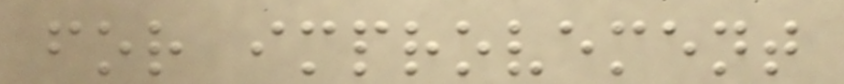for improvement
